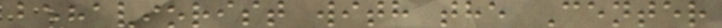behaviorist with the Center
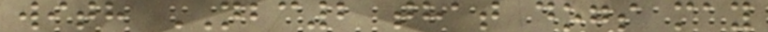with NBC2 that dogs may
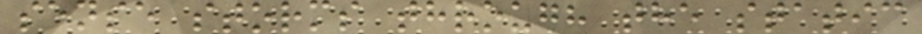sense storms through the static
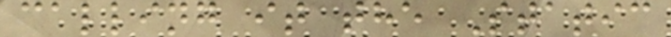calling it the Static
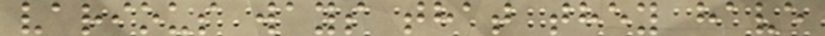various ways that they have
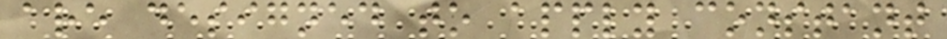are designed to apply constant
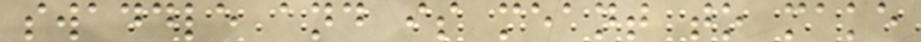swaddle and is meant to make
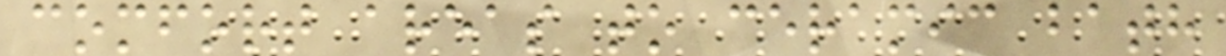comfort areas to ceramic bath
